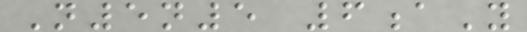N5n5 6aY
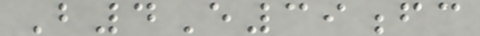B4E39fc
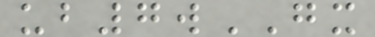ub7wGX
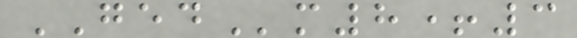GEDm8+3
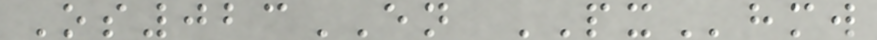Os023EN PXhmw
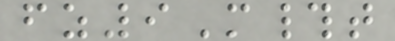fz9M#t
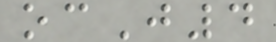ocJ4
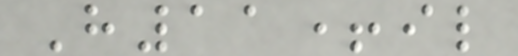H11+il
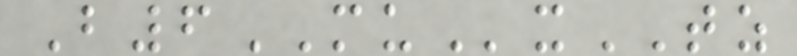B6MUxTZ
